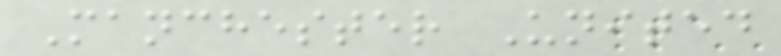Manchester United
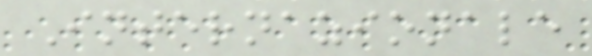Internazionale
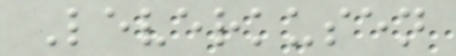Leverkusen
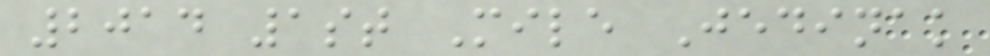2014 1st Mile Jedinak
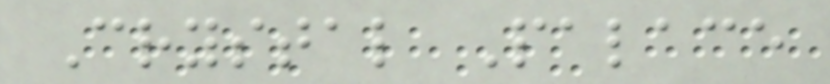Crystal Palace
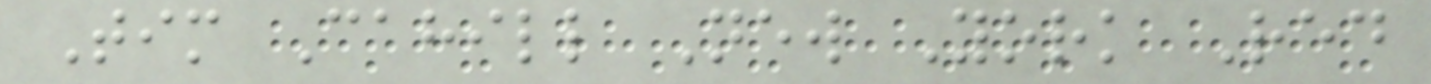Tim Cahill New York Red
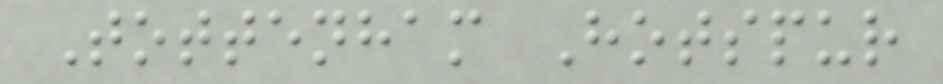Tottenham Hotspur
